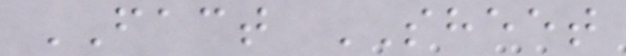FACT SHEET
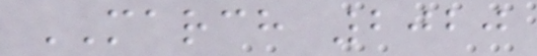MARCH 2020
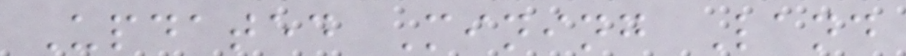Updated Mining Land
